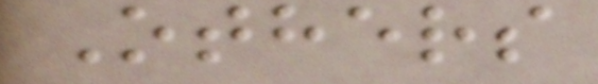Others
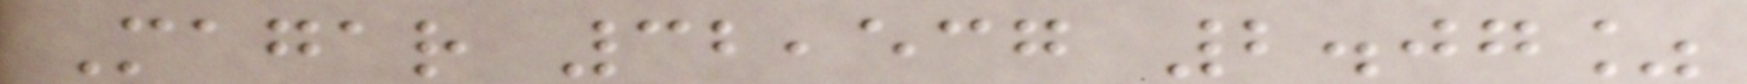Magar 32,537 2.07%
